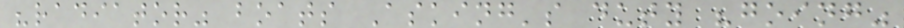"radiator" boats Asking's duty "going"
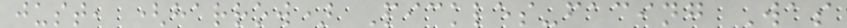just, (harrow) Pickles-facing Was
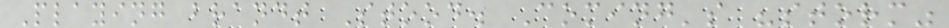Playing brandt Stood. Coming's "storm"
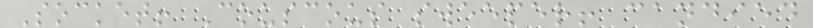Socket! Couscous sweeper! candied
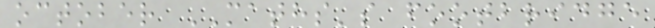october MATHS's footbridge
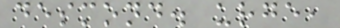desmond. urge,
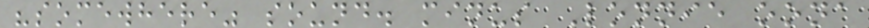"somewhere" sound. minus Lonnie oona
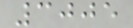3005
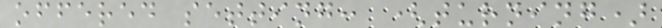offered setting: (turning)
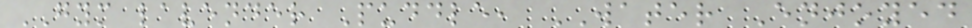GYM lavender Puddle, WATER Enjoyed
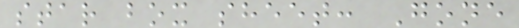star box sheet: Gone
